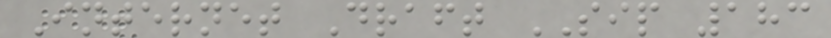Internet Draft SIP 183
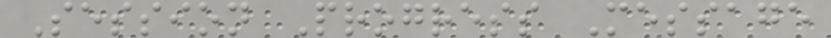Session Progress Message
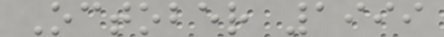October 1999
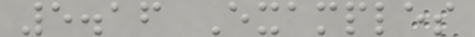5.16 Examples
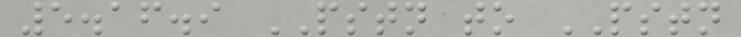5.16.9 PSTN to PSTN
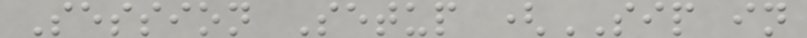Session Setup (SIP in
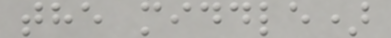the middle)
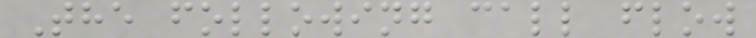The following call flow
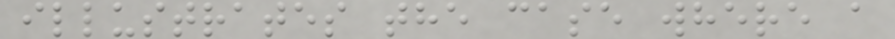illustrates the case where a
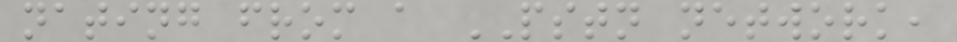nating from a PSTN network,
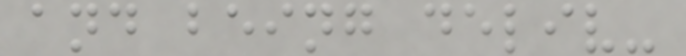and being deliv-
